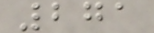271
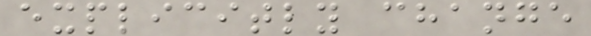explicitly change
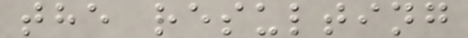the resulting
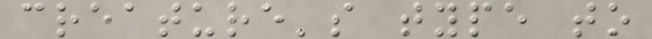creature's type to
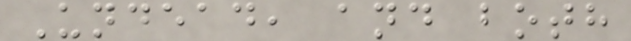Undead, and both
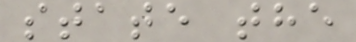state the
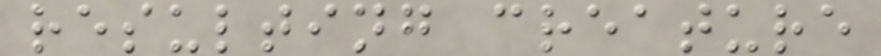resulting creature
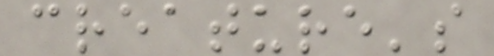creature's
